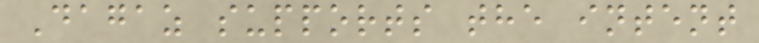Dagaz supports the intent
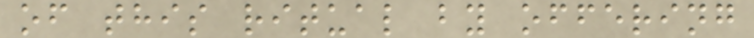of this ritual by offering
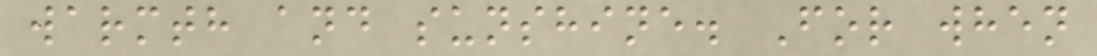warmth and sunshine. For when
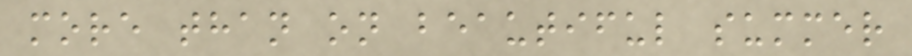more than on beautiful summer
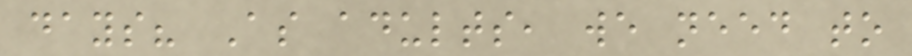days? As adults, we need to
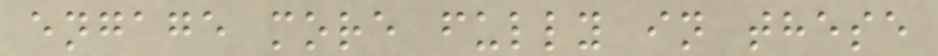engage more fully in these
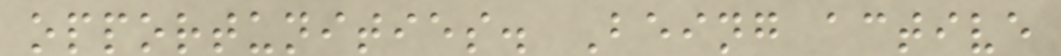opportunities. Being active
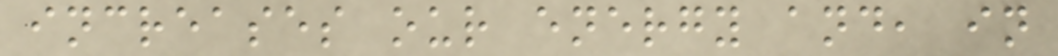increases our energy and, in
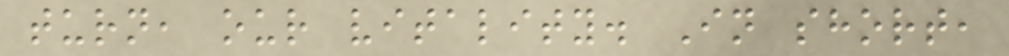turn, our vitality. In short,
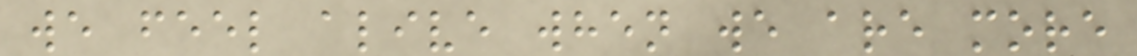we feel alive when we are more
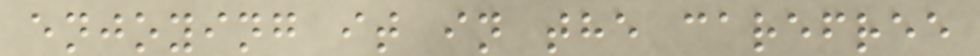enjoying it in the carefree
